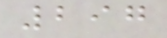297
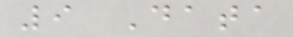9 Data
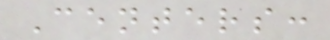Centers:
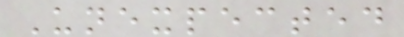Unexpected
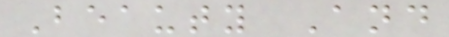Beauty And
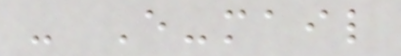- E-mail
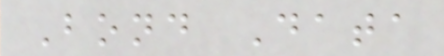Bond Data
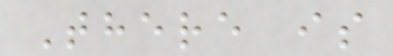There is
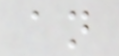an
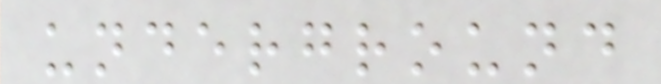underground
